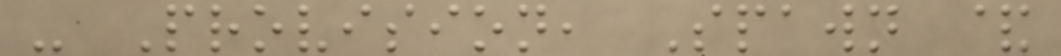- Provision, Spawn &
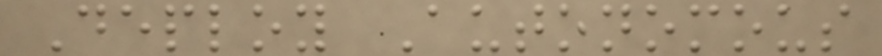Deploy Autonomous
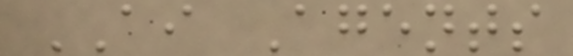AI Agents
